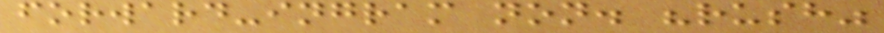forward-ingram non. "rush"
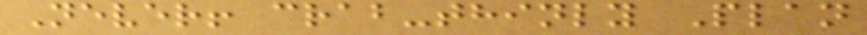Never! crab-thinly Plan
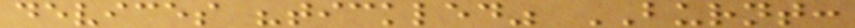devices "tickled" BURNT:
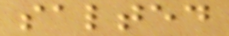salted
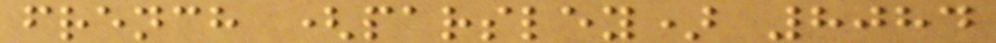french (parsley) 8084
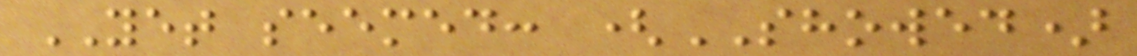YET seemed: (SHOWED)
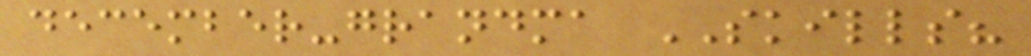december-grandma SKILLS?
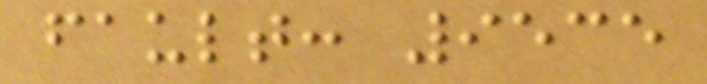fault: 9535
